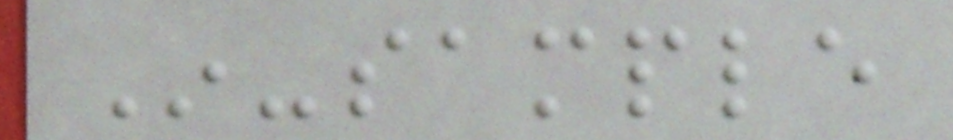In-sample
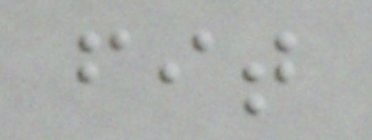fit
